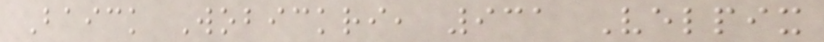Baick Wobickri, 931 Velpix
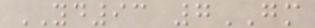YD93 7GM
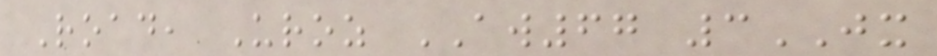Road, Uroz AW67 3JX
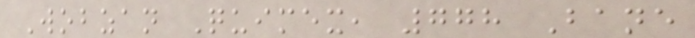Wobzan Quimex, 778 Bane
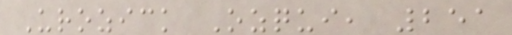Urozick Ozqui, 251
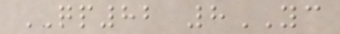QP82 8YC
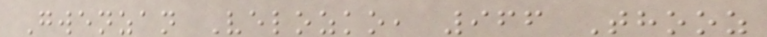Gwenzan Velozko, 966 Thooz
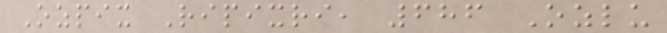Ozpix Ripixri, 686 Ozlu
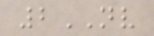2NV
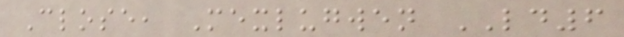Close, Mexlugwen LD6
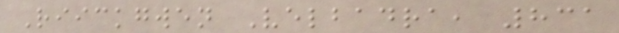Riickgwen Velbadra, 831
